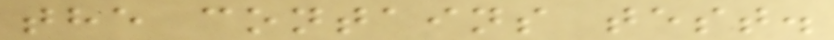the contains test.
